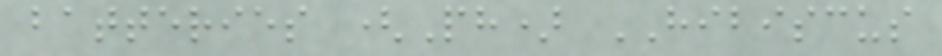batteries (Ph) HIBISCUS
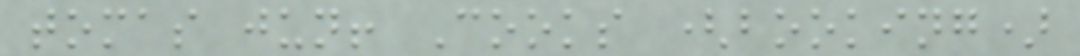tomas jun! Cooks (booking)
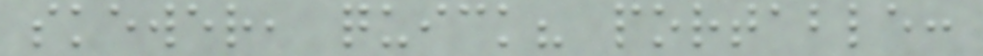skewer, quick? portable:
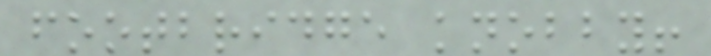footbridge knobby!
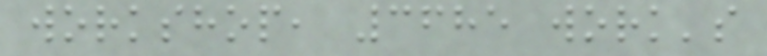workshop, 3685 work's
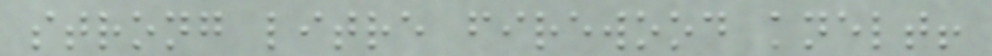strong litre firewood knelt!
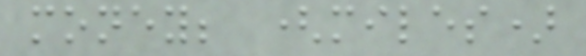money; (miles)
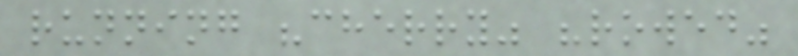running "cherry" "rowed"
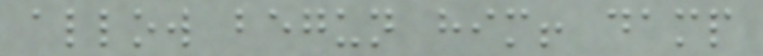allow begun him! damp
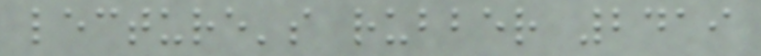lecture's rubber 2419
